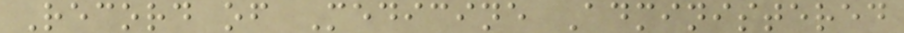Record of Medicine Administered
